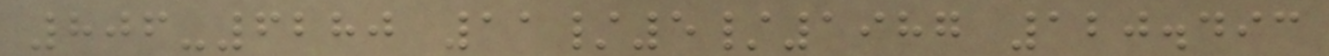806-6280 11/5/1987 120.493
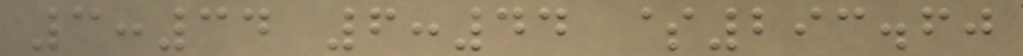3:34 6:44 $293.60
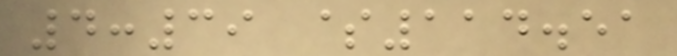4:39 $114.51
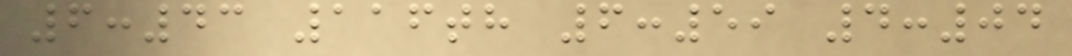6:43 116th 6:59 4:04
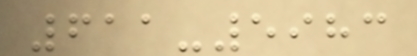611-5983
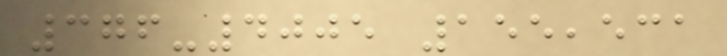376-4005 155,531
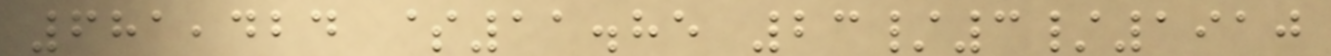681,424 $11.85 23/3/1910
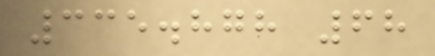335.878 68
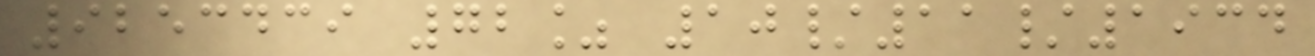9253439 72% 10/11/1934
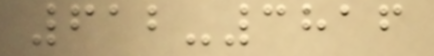612-3816
